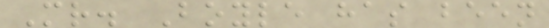Mr. Boyle has been
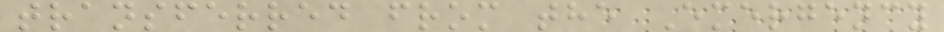transferred from the Emergency
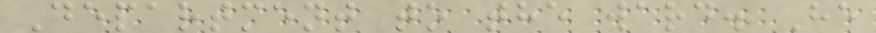Department to the ward. He
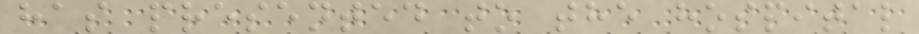has presented to the hospital
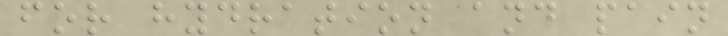for hydration and pain
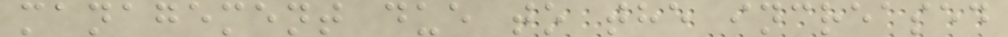management due to the increased
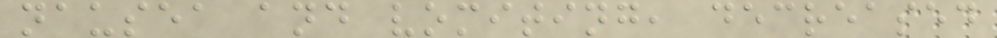nausea and vomiting, decreased
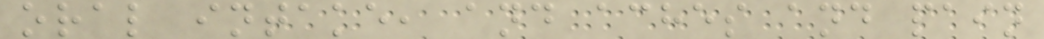oral intake, and aches and pain
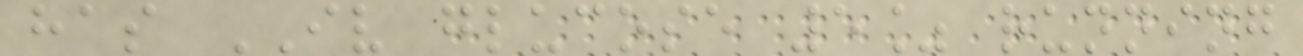has IV glucose 5% running
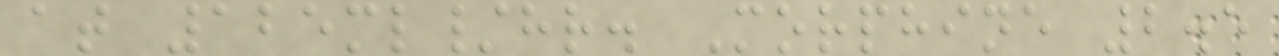at 125ml/hr. Morphine 2.5
